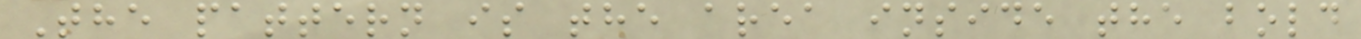The pattern is the area inside the bold
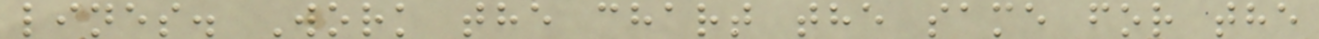lines. Work the chart the same for the
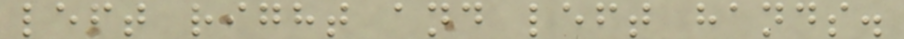left right and left hands.
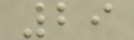29
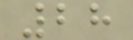28
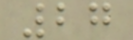27
